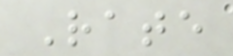Rate
